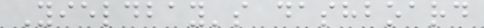Yieldbay's dashboard
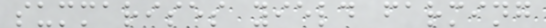summarises yield farming
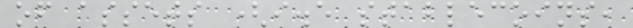of assets (i.e stablecoins,
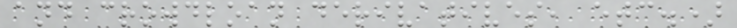and crowdloan derivatives, etc.)
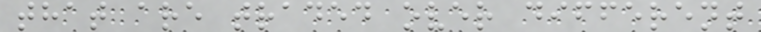that are traded over different
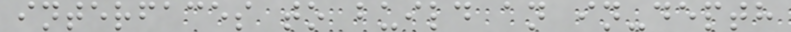interfaces to build an in-depth
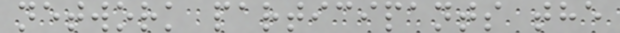network participants the
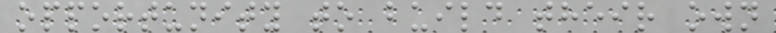opportunity to build their own
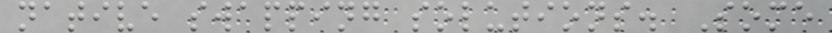native swapping solutions. Some
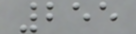255
